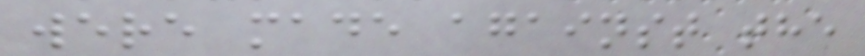were made against the
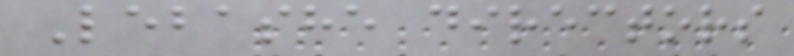Lebashe directors
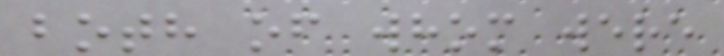both of whom were
